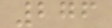276
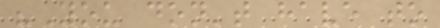"You don't have to
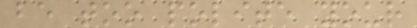be too polite your
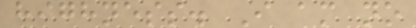highness. I am no
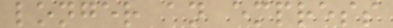longer an empress
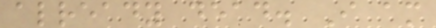already dead. I am
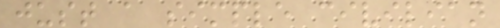just a simple civilian
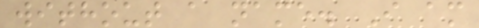without a name. I am
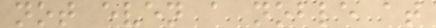not even a noble at
